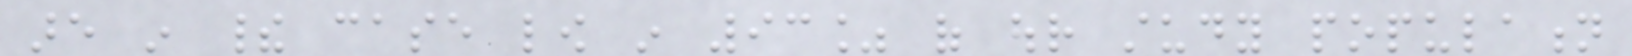are in their case low in 93% of our study population
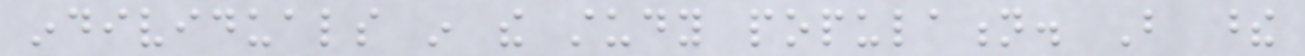individuals in the study population. But these
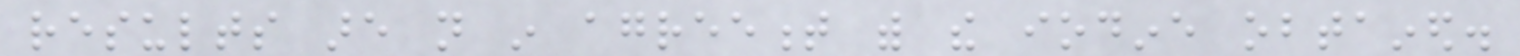results are not in agreement with the iodine obtained.
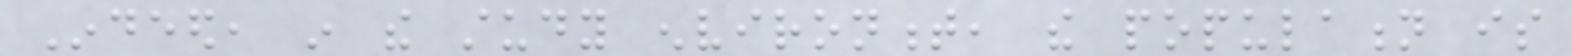Indeed, in the study environment, the population is
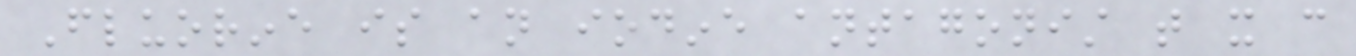Fluorine is an iodine antagonist that it can
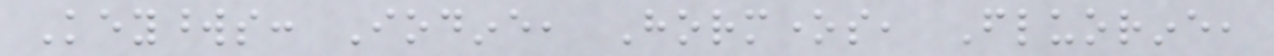Keywords: Iodine, Hormones, Fluorine,
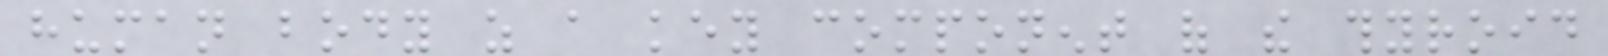human body as a key component of the thyroid
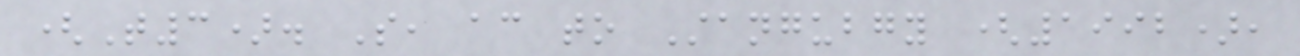(T3). So, according to Stangubgy (1992),
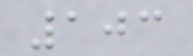103
